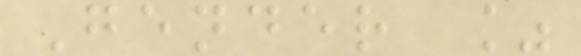Gender %
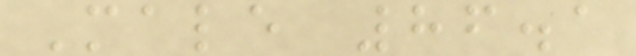Male 86.1
